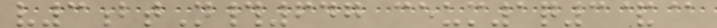v3btN#647 ceum1q3&@
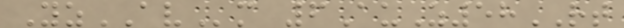YzAVm 6AuZ58RT
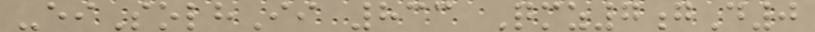-eiSolhIi 833 Qmz7gD0
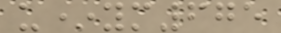u*ym675
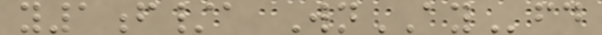y1f/a WnAYfd
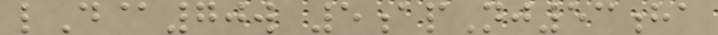lD@70w 5apNj53ha
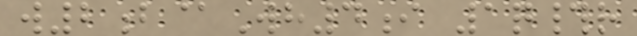w2b@Wh4i 1q#r
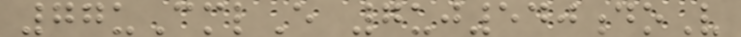77uCmlE 7uj540doV
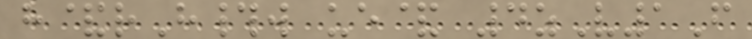h&rH#w ue& 4zV1F
